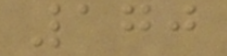170
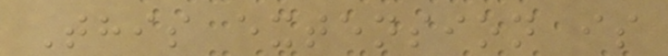This extension is
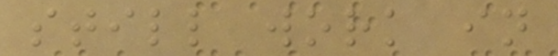still work in
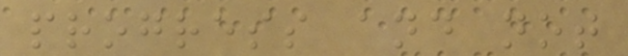progress and not
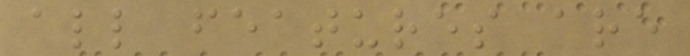all features are
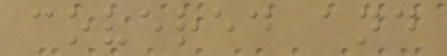covered and
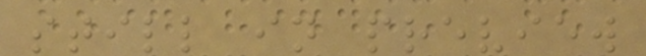still in preview
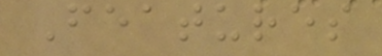Features
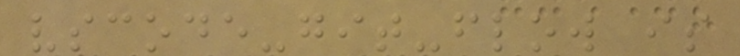vscode-git-flow is
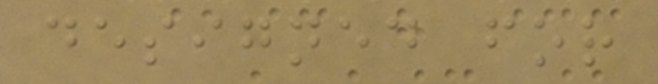designed for
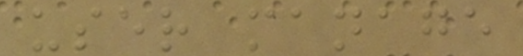user manage
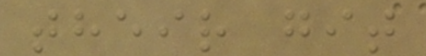their git
